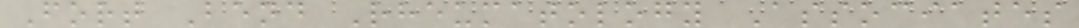Fort Bend Rheumatology Associates
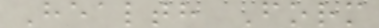Health Form
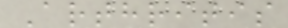Arthritis
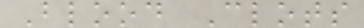Blood Clots
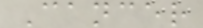Cancer
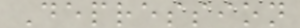Depression
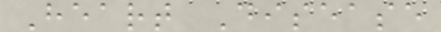Heart Disease
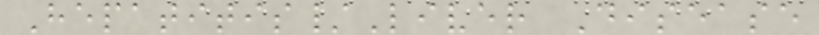Hepatitis/Liver Disease
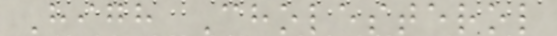High Cholesterol
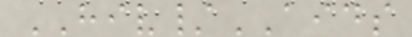HIV/AIDS
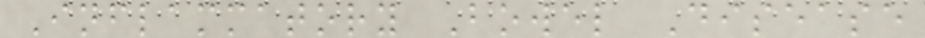Inflammatory Bowel Disease
